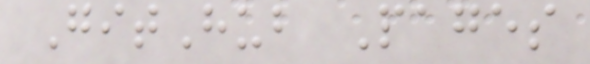GitHub Pages
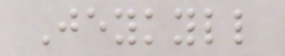Jeykyll
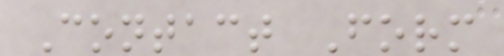Contact Form
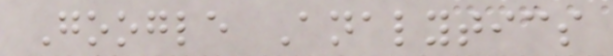Google Analytics
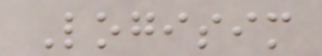Logisim
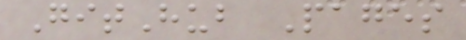GitHub Pages
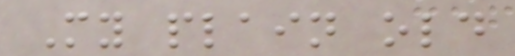My plain old
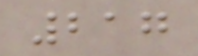217
